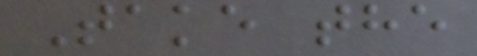Take the
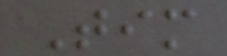Tim
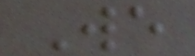We
